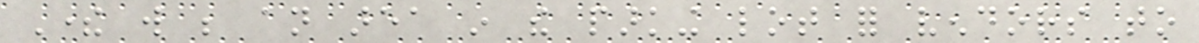There will be an area in the parking lot for vendors to
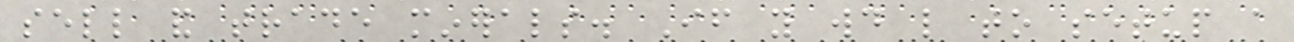sell and trade minerals. If you would like to setup a
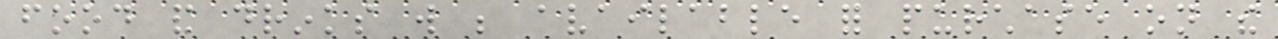food and drinks will be available for purchase on the
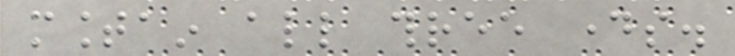mountain all three days.
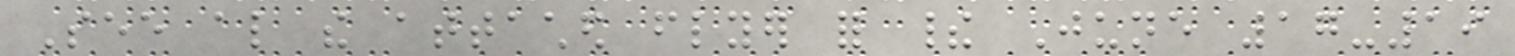See also the attached flyer for their June 17-19
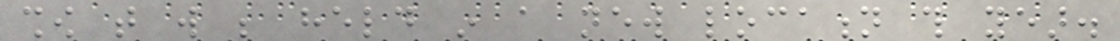show that will be held in a new location this year.
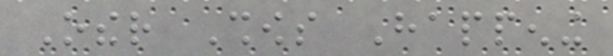Other Shows Happening
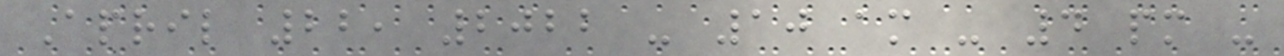April 22, 2022 - 10 am - 4 pm -
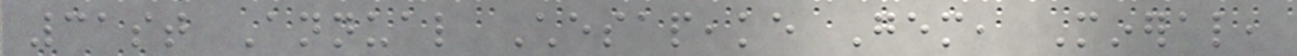31st Annual Chesapeake Gem, Mineral,
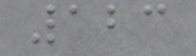123
